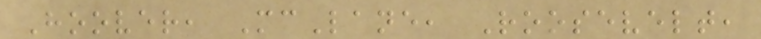Hoover, McLane, Roosevelt,
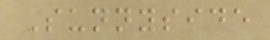Sunnyside
